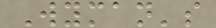Wyman's
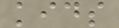kids
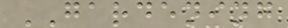GARDENING
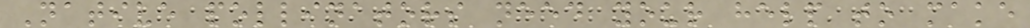Native pollinators need your help to make
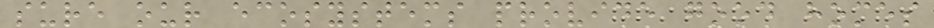sure our ecosystems provide good homes
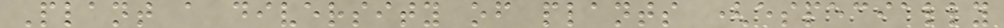Plant a diversity of plants (especially
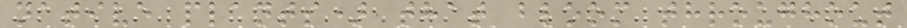native plants) that bloom throughout
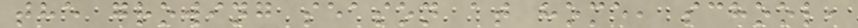the growing season at home, school,
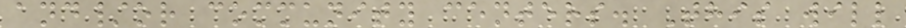and/or community centers. This will
